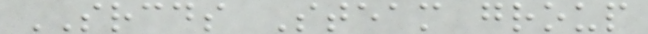SRCDS Steam group
